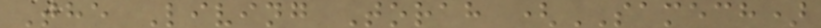The Living Torah (SAMECH)
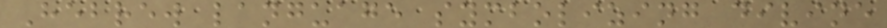Hebrew language symbolizing divine
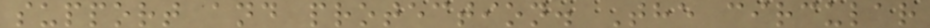support and protection. The circular
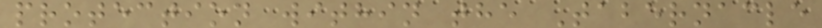protection within the Tabernacle
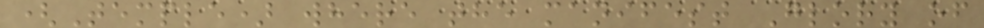(Temple) where the manifest Glory of
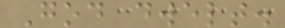God dwelt.
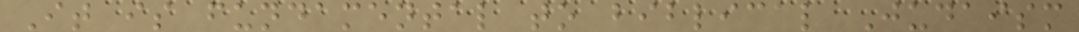It is fundamental to biblical Judaism
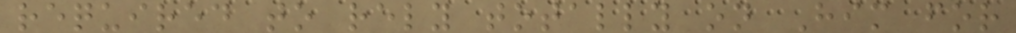required to rely totally on Him for
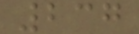237
